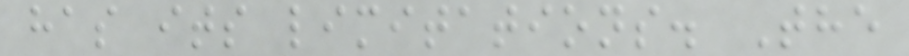has its limitations. The
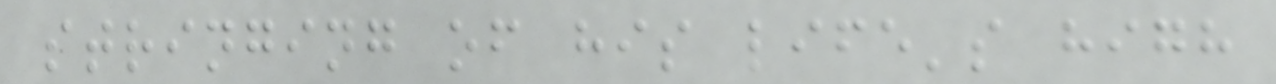stringing of his life's high
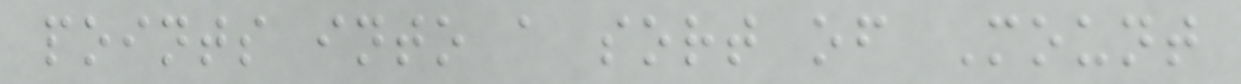points into a sort of Mount
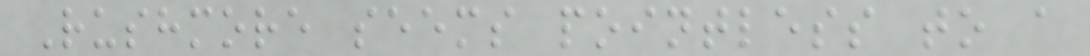Rushmore seems pointless to a
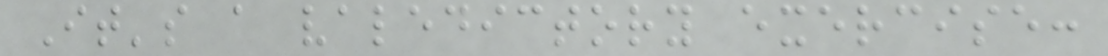It's a valedictory exercise:
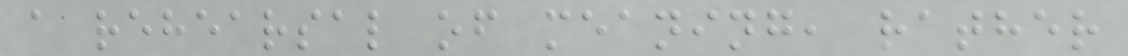a rehearsal of meaning, rather
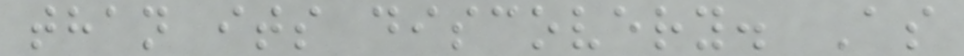than its discovery. As
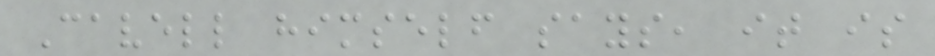Cavell himself says, it is
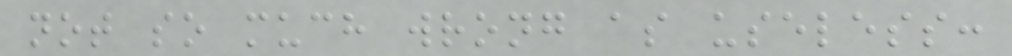not so much wrong as useless:
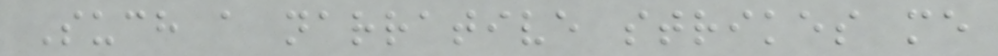Such a narrative strikes me
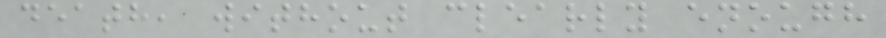death, without clearly enough
